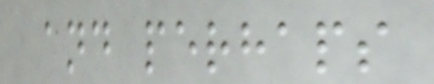and perhaps
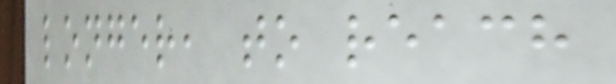longer, to reach
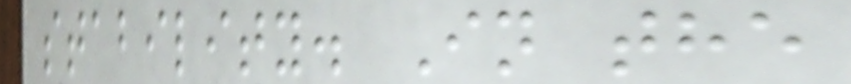stability. In the
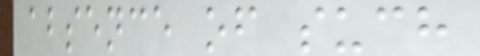absence of such
